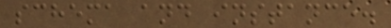schema and instance.
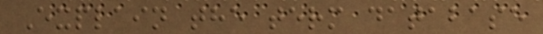Explain the term database
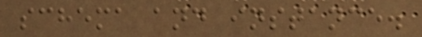schema and instance.
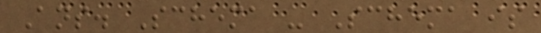Ans. Schema - Schema is
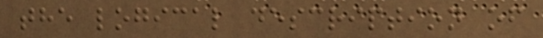the logical description of
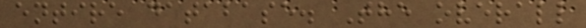entire database. The overall
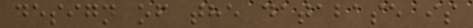design of the database is
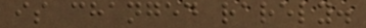is changed rarely.
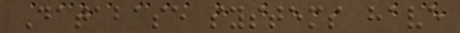Database systems have
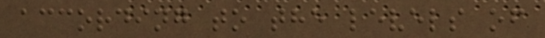according to the levels of
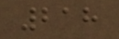218
